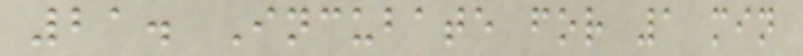21. Incubate for 1 min
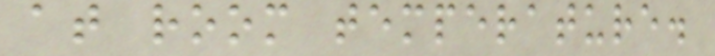at room temperature.
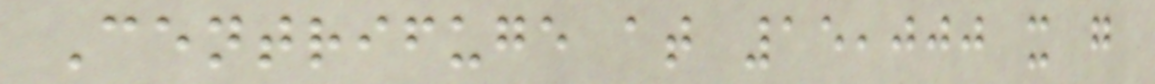Centrifuge at 15,000 x g
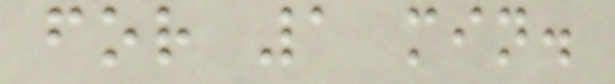for 1 min.
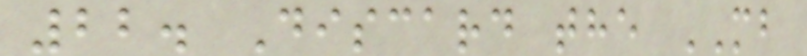22. Discard the MB
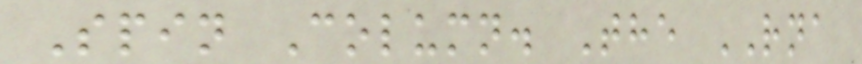Spin Column. The RNA
